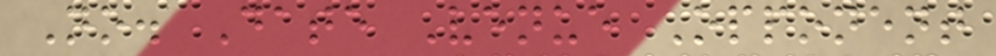No. Date Venue Opponent
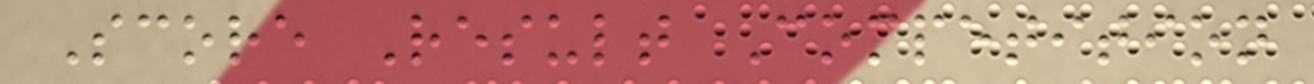Score Result Competition
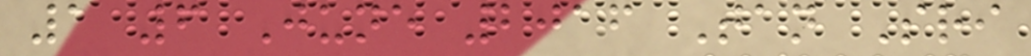1 6 June 2016 Tan Sri
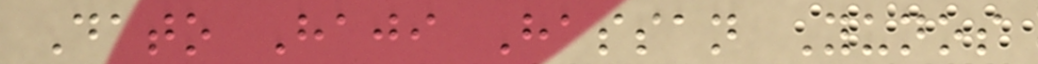Dato Haji Hassan Yunos
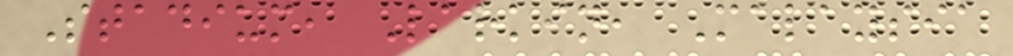Stadium, Larkin, Malaysia
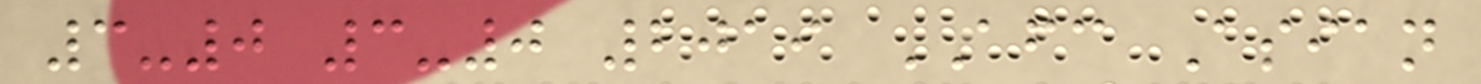3-0 3-0 2019 AFC Asian
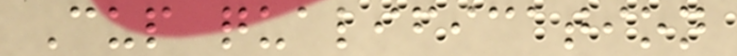Cup qualification
